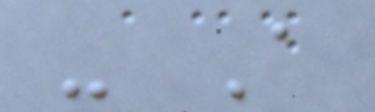- A
